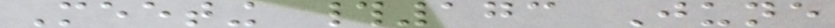Meeting #173 June
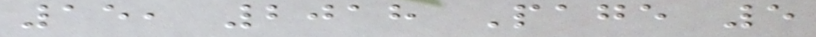15, 2018 Page 5
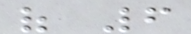of 6
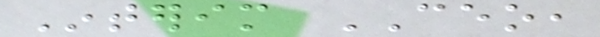Interim CEO,
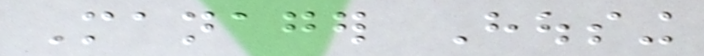Manager Housing
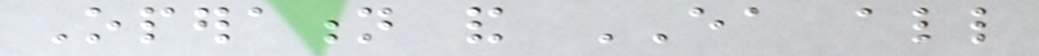Operation and EA all
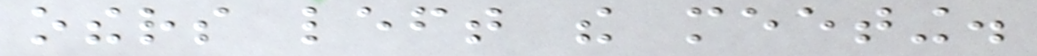others left the meeting.
